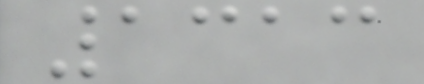1313
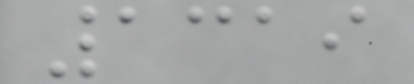1319
